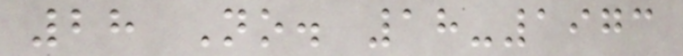28 No. 18-1973
